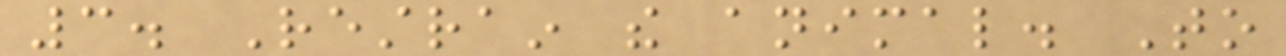3. Restrain the animal. To
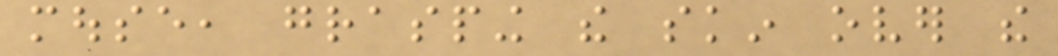mouse, grasping the skin over the
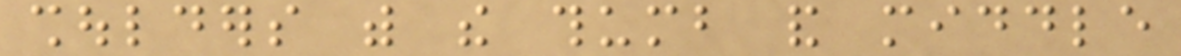shoulders with the thumb and middle
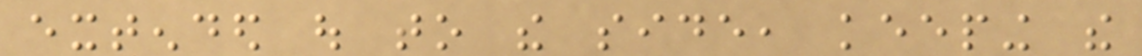extended out to the side, keeping the
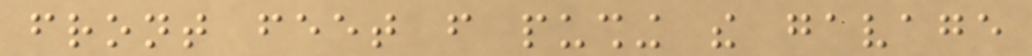front feet from pushing the gavage
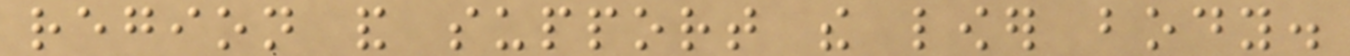region and support the lower body.
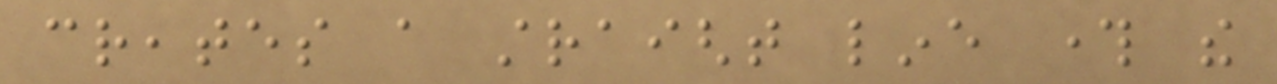creates a straight line through the
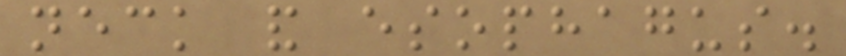neck and esophagus.
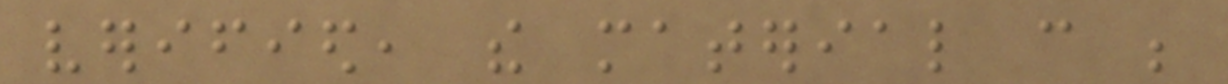verified, the material can be
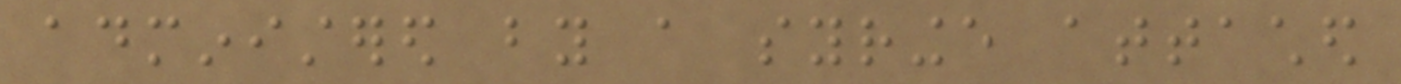administered by a syringe attached
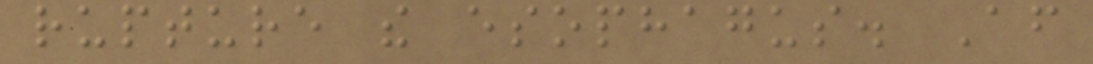rupture the esophagus. After
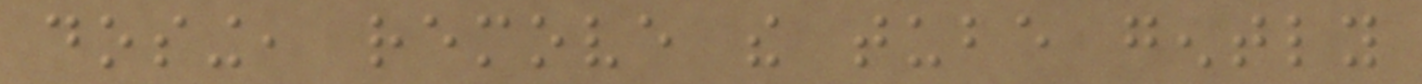dosing, remove the tube gently
